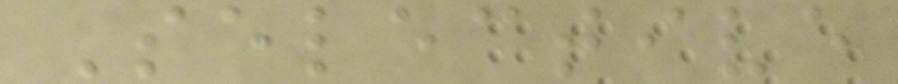Selective
